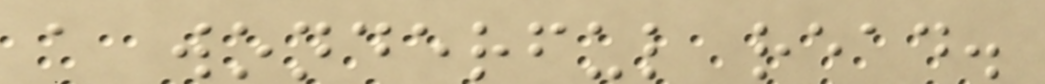a wonderful read.
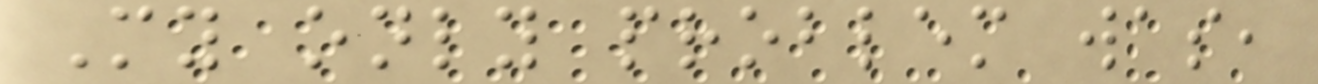My only problem was,
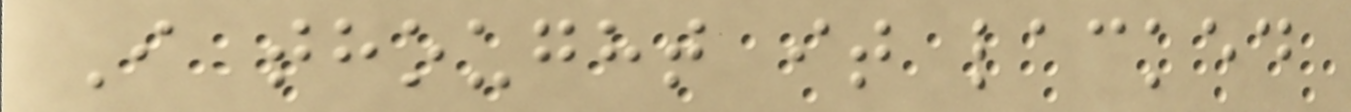I thought it lacked
